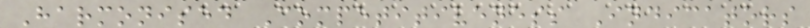Harmonised Competitiveness Indicators
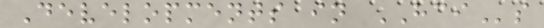Developments in HCIs
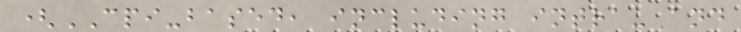(CPI-based, including intra- and
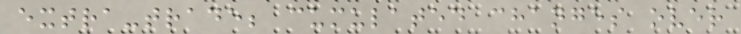extra-trade; cumulated changes over
